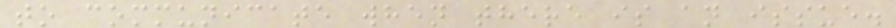to communicate when there is an issue.
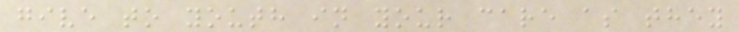give to youth in your care as they
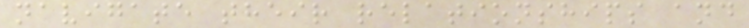navigate their relationships and
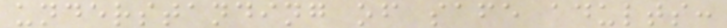understanding of safe adults:
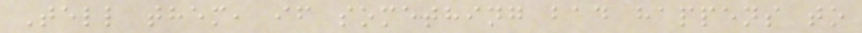Tell them, if something bad happens to
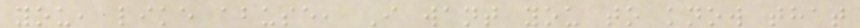you, like abuse, I want you to know that
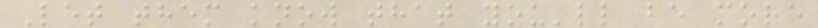Let them know that you'll be more
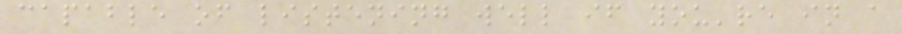capable of listening well if you're in a
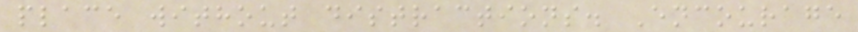place without distractions. Encourage
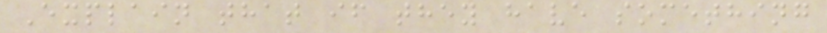Explain that if they have something
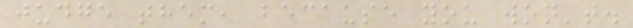judge them, because you won't.
